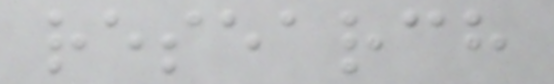research
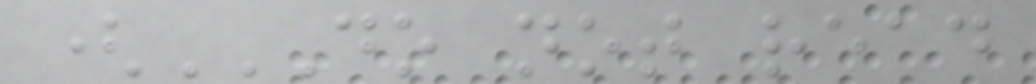(DO NOT READ
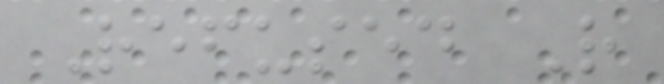Refused R
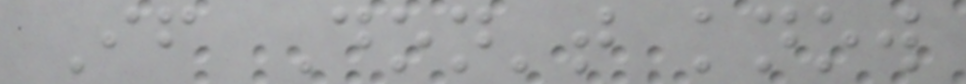If Don't know
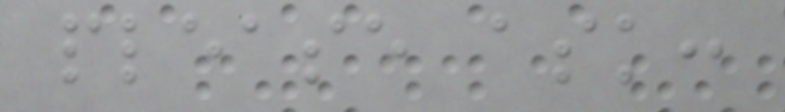please ask:
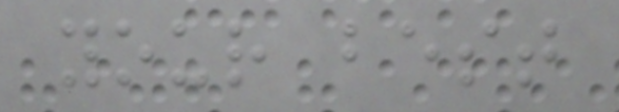your best
